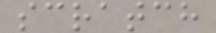scratch
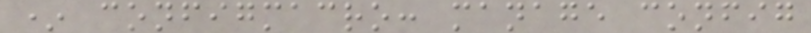* configmacro: manage config
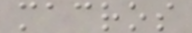macros
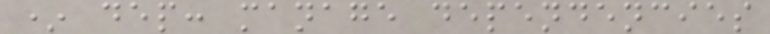* dep: manage dependencies
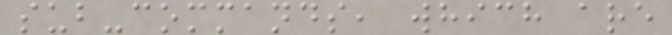sub-commands, which are
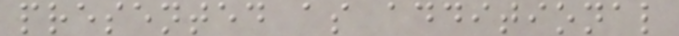presented as additional
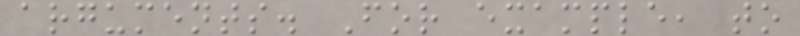arguments. For example, to
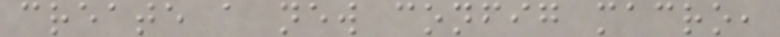create a new config macro,
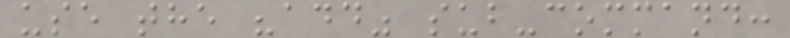use the "add" sub-command:
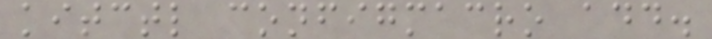kitctl configmacro add.
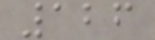126
